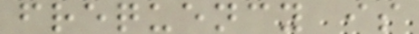frequency is
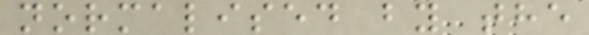normalised by the
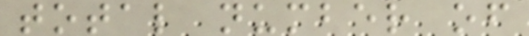total number of
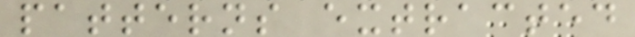patterns extracted
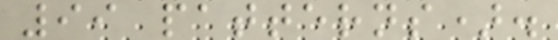99 patterns).
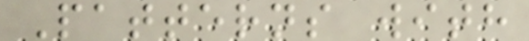Patterns with
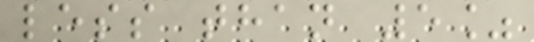less than 5%
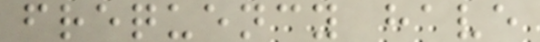frequency have
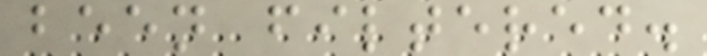been filtered.
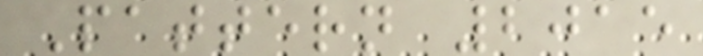Pattern 2015
